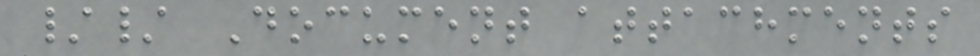// Document attachments
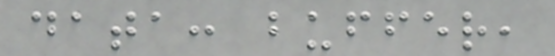data: buffer,
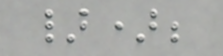});
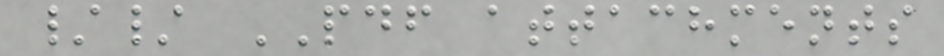// PDF attachments
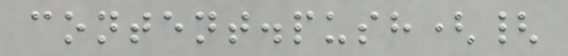content.push({
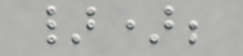});
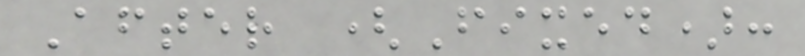After (Fixed):
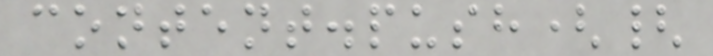content.push({
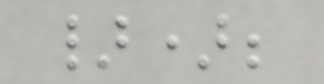});
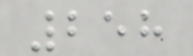258
